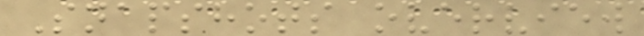Snapshots overview
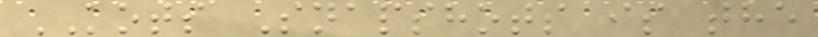KOTS Snapshots is the
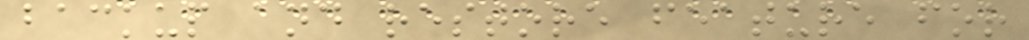backup and restore feature for
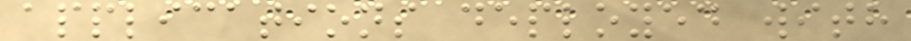applications deployed with
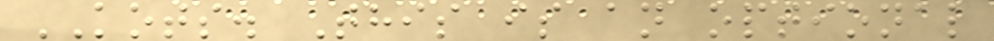KOTS. This is an optional
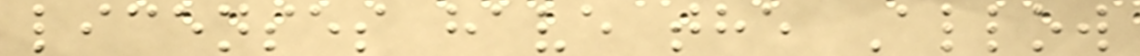licenses have the Allow
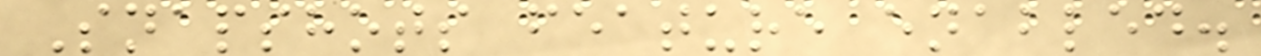Snapshots feature enabled.
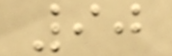90
